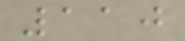110
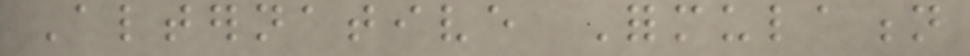Alternative Formulation
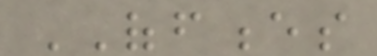OFFENCES
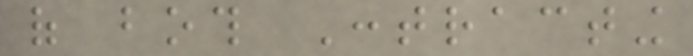of both Contracting
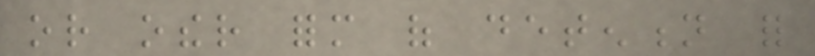or other form of detention for
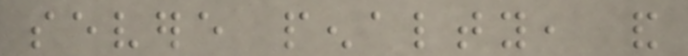severe penalty, and
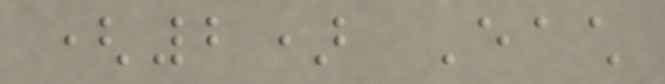(2) Each
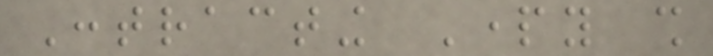Contracting Party shall
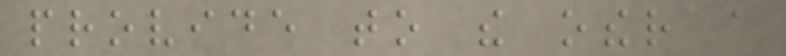provide to the other a
